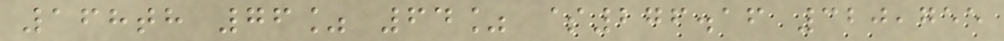168th 76% 64% $276.16 320,755
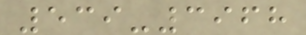539-3968
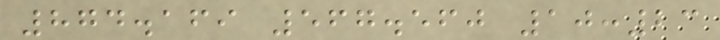874.169 567.560 10:23
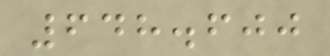648.600
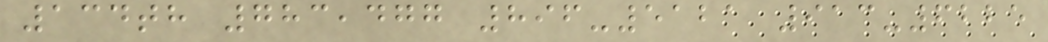134th 783,477 896-5121 913-6225
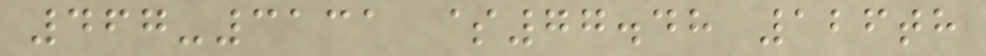467-3131 $77.48 126th
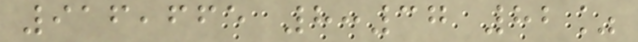916,665 8:37 82%
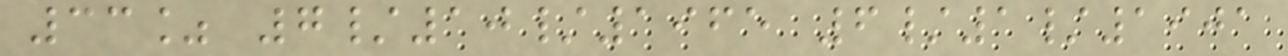33% 7/10/1965 6/1/1901
